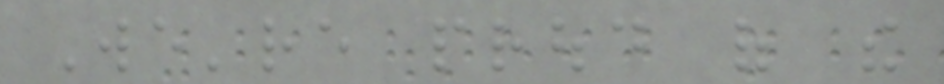We're proud of the
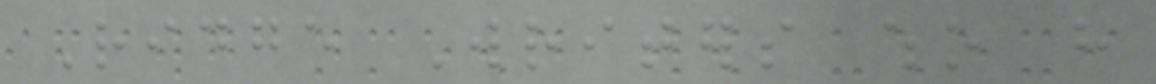Ridge Writers who have
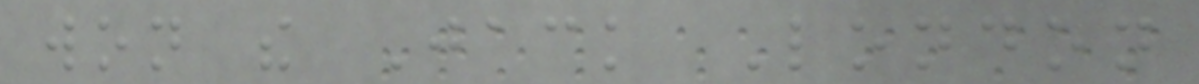won the Jack London
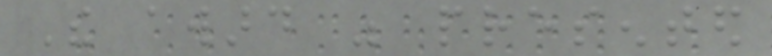The award was presented
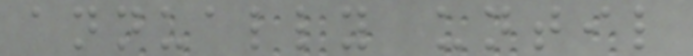annually until
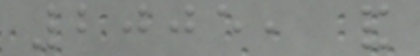2005, and
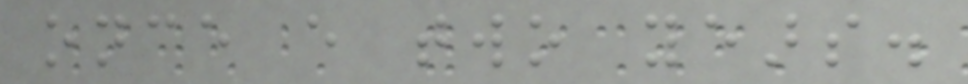once every two years.
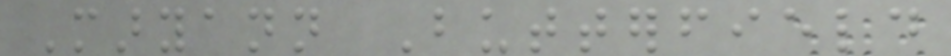Maryann Butterfield
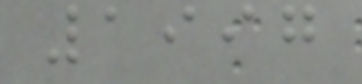1997
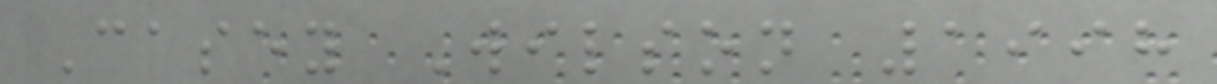Casey Wilson 1998
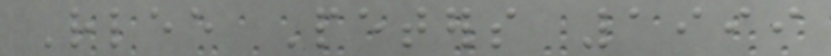Rlee Peters 1999
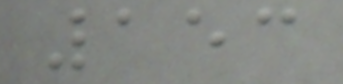153
